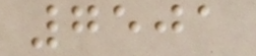7501
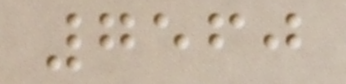7560
